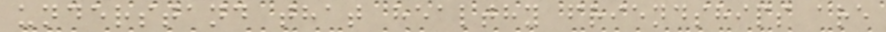understand that healthy friendships are
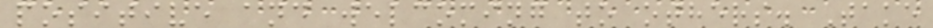positive and welcoming to others. Take
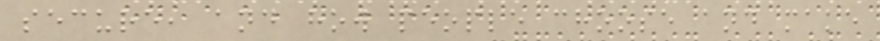secure, and how people choose and make
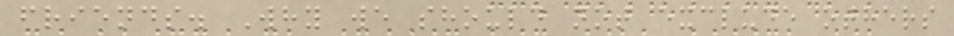friends. Why we should not exclude others
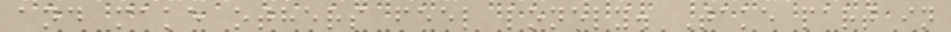and make others feel lonely. Take part in
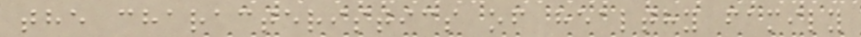the characteristics of healthy family
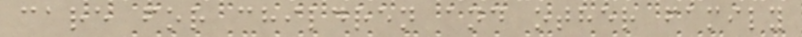care for children and other family
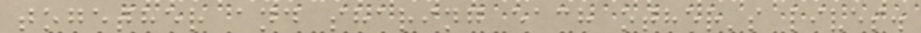together and sharing each other's lives.
